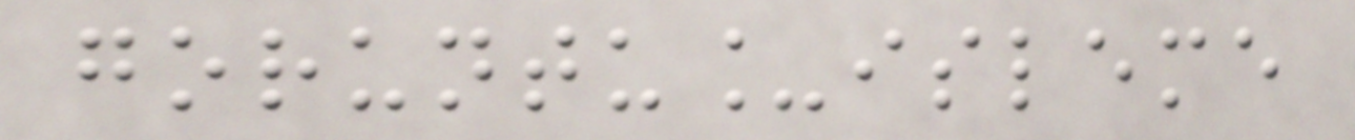goruntu_isleme
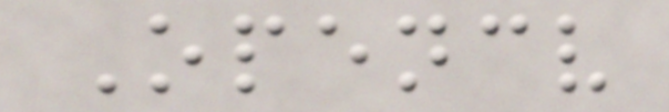Opencv
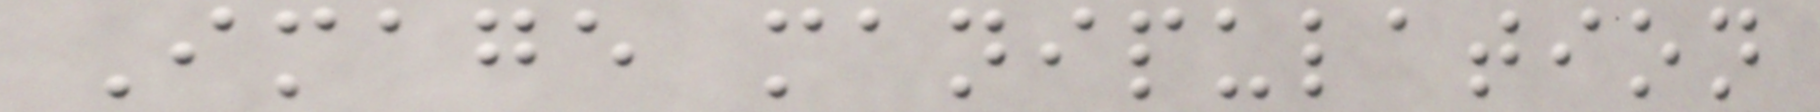Image manipulation
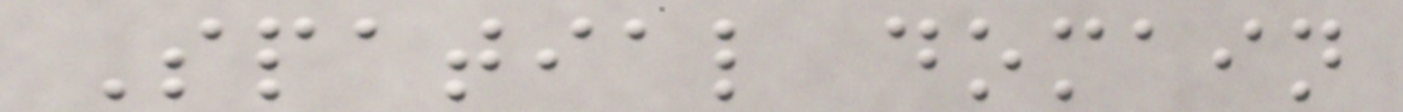Spatial domain
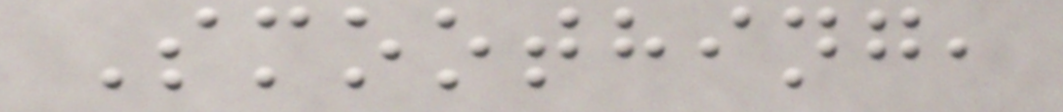Smoothing,
